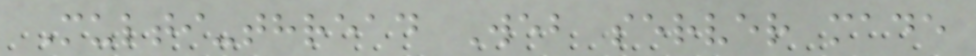Multi-thread Web server made
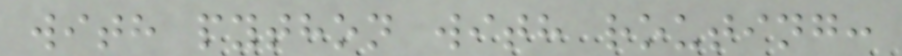with python with routing:
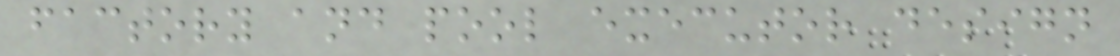factory and pool executor design
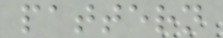pattern
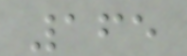165
